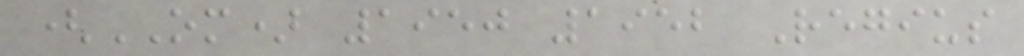(OM) 1950 1952 Regius
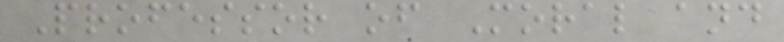Professor of Moral and
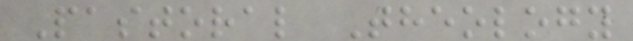Pastoral Theology
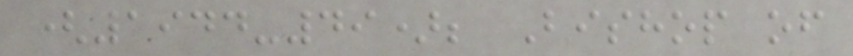(1944-49); Bishop of
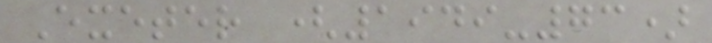Exeter (1949-73)
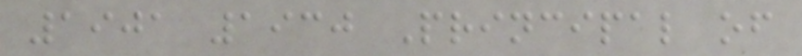1901 1930 Principal of
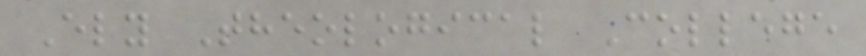Ely Theological College
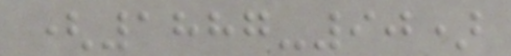(1887-90)
